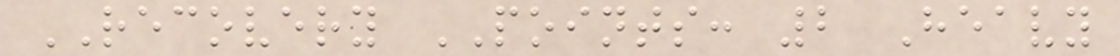RECOVERY POINTS: 2 Heavy
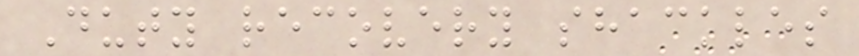Duty recovery shackles
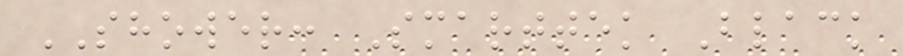SHOWER: Smarttek Black
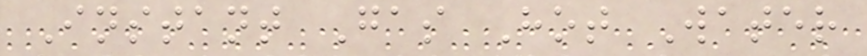Instant Gas Hot Water
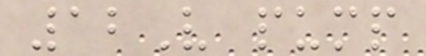12V pump
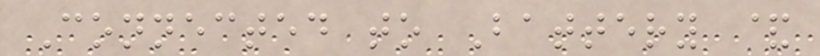Connected to Battery &
